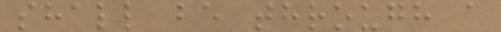shall be through a
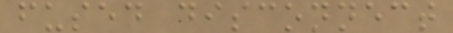fused disconnect
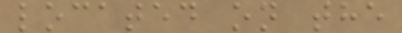located on the
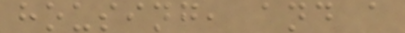housing, and a
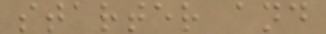starter and
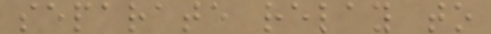separate relay to
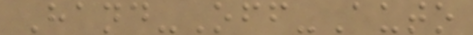Hand-Off-Auto
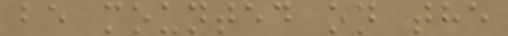be mounted on the
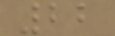22
